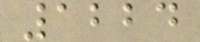1224
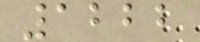1222
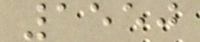1550
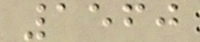1560
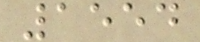1554
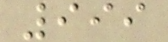999
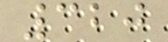320
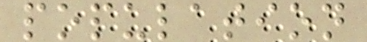population
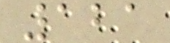121
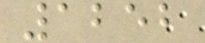1252
